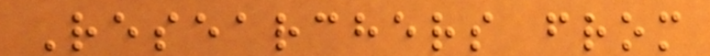Researchers from
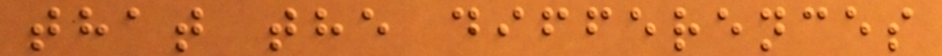that the differences
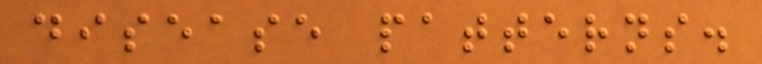disease patterns.
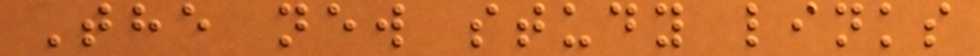The new study links
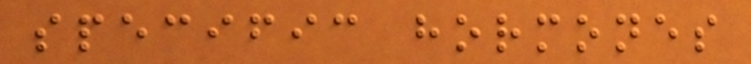specific hormones
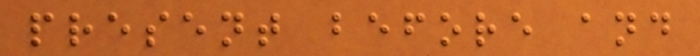present before and
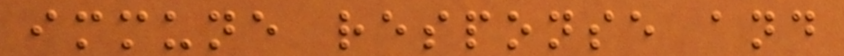immune response and
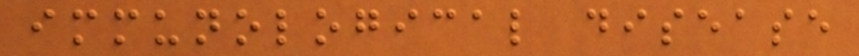immunological disease
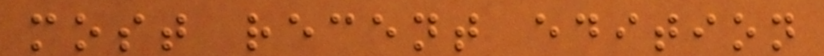most recent edition
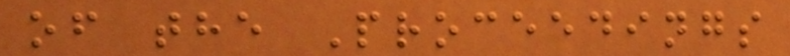of the Proceedings
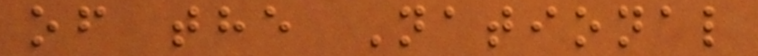of the National
